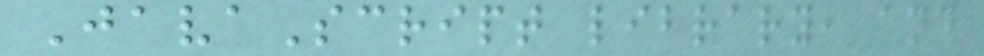JavaScript library, and
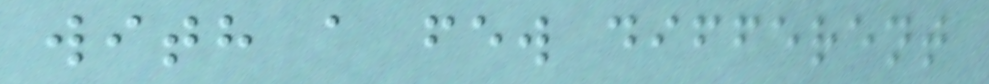with a few different
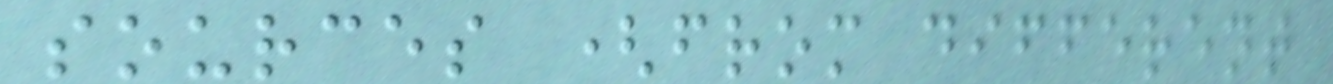sources (from different
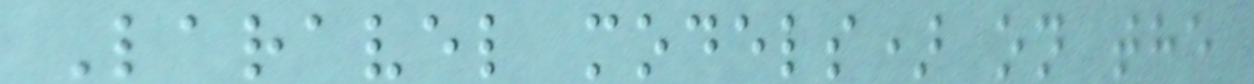Laravel models) on the
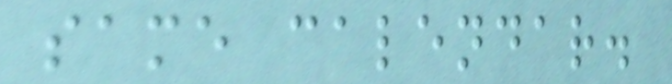same calendar.
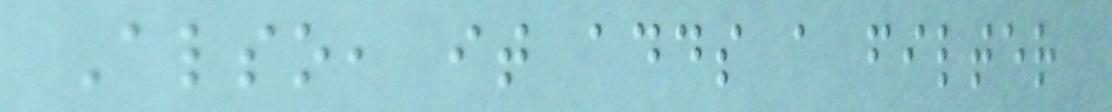Also, it adds a filter
